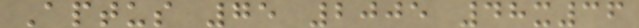Aptus 75 2005 48x36
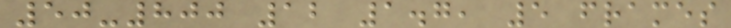50-800 12 1.7, 5 frames
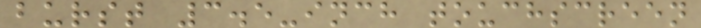burst 3.5-inch touchscreen
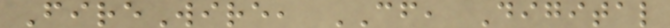FireWire, CF, Digital
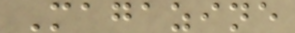Magazine
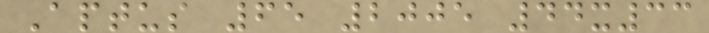Aptus 65 2005 44x33
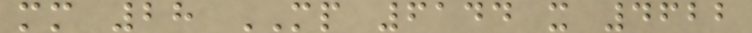mm 28 MP 6144 x 4622
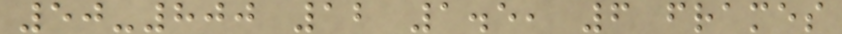50-800 12 1.5, 6 frames
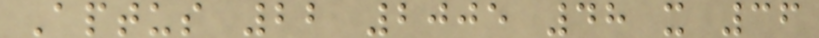Aptus 22 2005 48 x 36
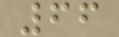66
